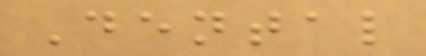Dental
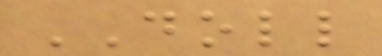DOLL
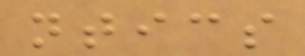ntics
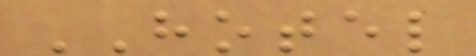HOTEL
